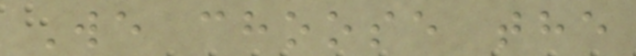We choose the
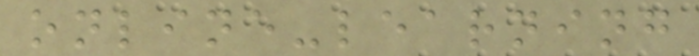online-learning
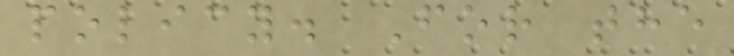policy. For the
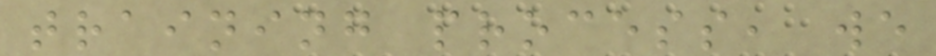training process, we
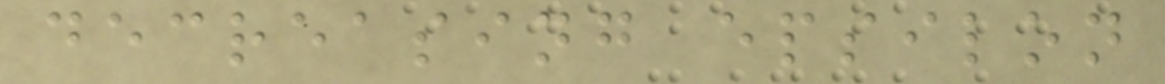decreasing epsilon
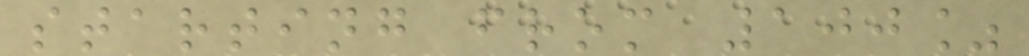starting from 100%
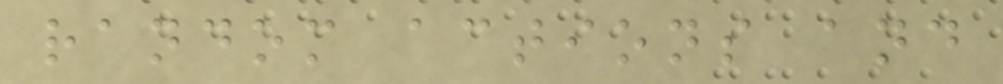random actions and
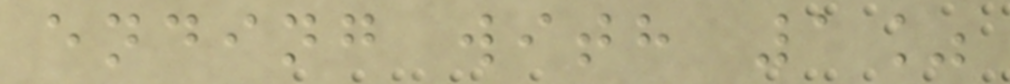ending with 1%
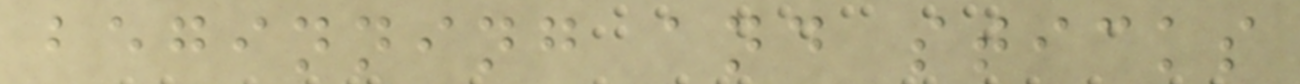beginning and sticks
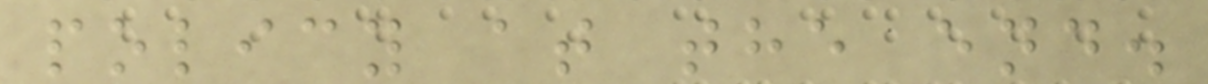policy at the end.
